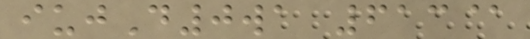iujD0wa 613@
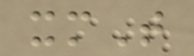xmT
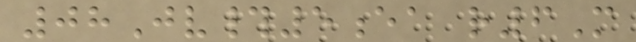08Jv#5ea r6M
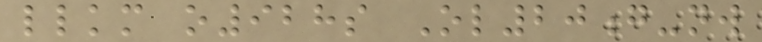llkm o928s Ol20g-nw
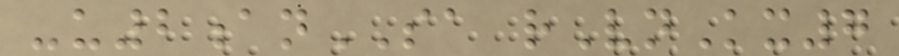-u2anSA rVnKx7
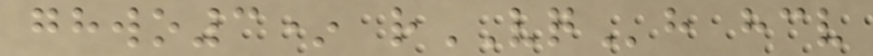ghwo3* rVQh hcv
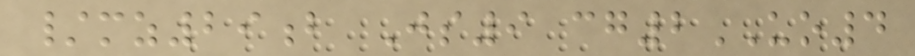/mz29b Js9 cg2UO4
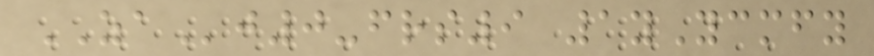ZAj0-frs9 1yYcmfy
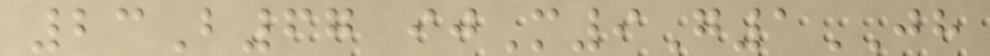23B67 ijM9G1JH
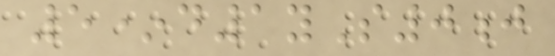5*d1yS0j
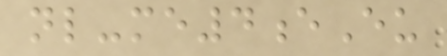nl-me4eEu
